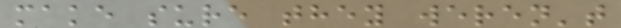make sure they weren't
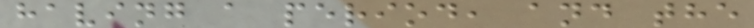having a period, and the
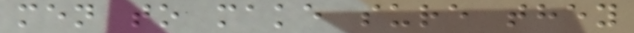men to make sure they
